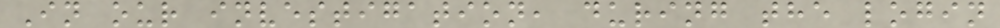In our investigation, during the login
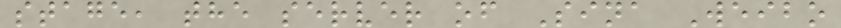stage, the server of Sina Weibo
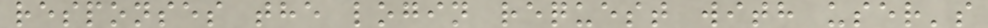responses the login request with user's
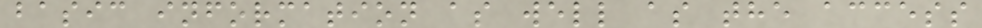basic information as well as the access
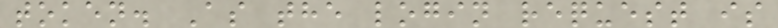token. As the login request is
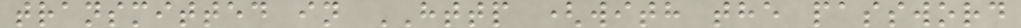transmitted in HTTP (with the password
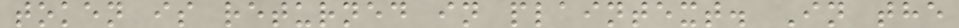token is returned in plaintext. In the
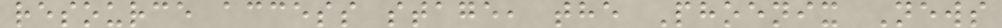resource access stage, the Phoenix News
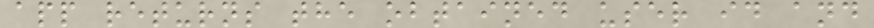app returns the obtained user id and
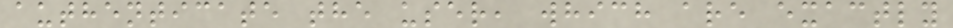authenticate the user, which are exactly
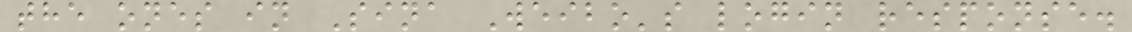the ones in Sina Weibo's login response.
